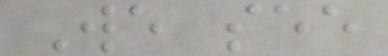We see
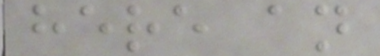here an
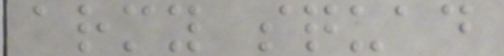army squad
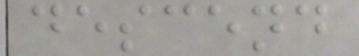descend
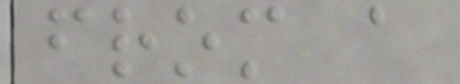from a
